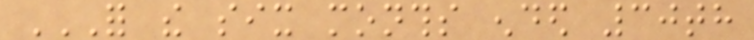FOR THE SIX MONTHS ENDED 30TH
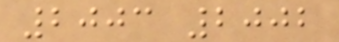2003 2002
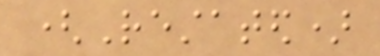(Restated)
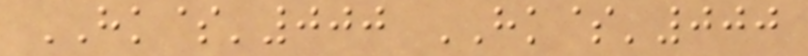HK$'000 HK$'000
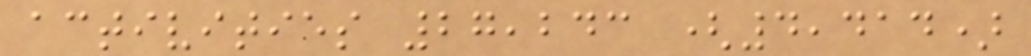activities 27,243 (4,414)
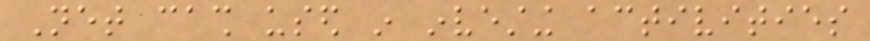Net cash used in investing activities
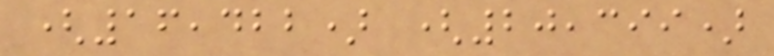(16,422) (20,399)
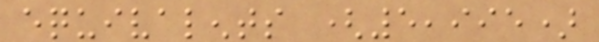equivalents (5,995)
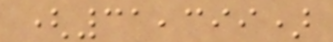(31,399)
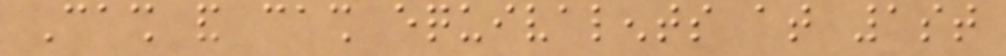Cash and cash equivalents at 1st
